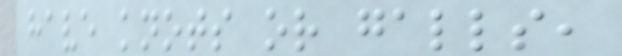have knots or galls,
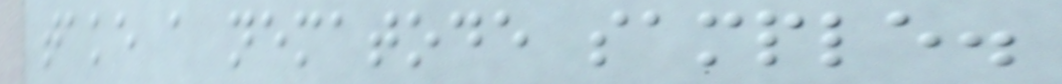take a nematode sample.
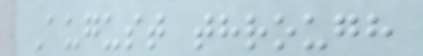August through
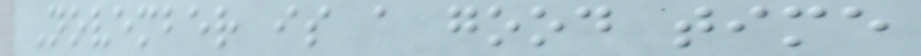November is a good time
